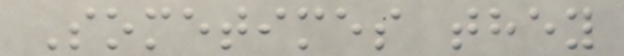Sometimes they
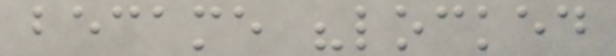became "locked
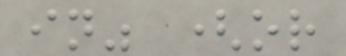in" (or
